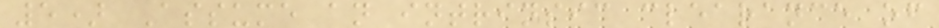5) Assume an intrinsic clearance of
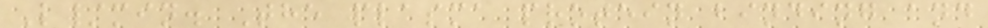L/min. The plasma protein binding and
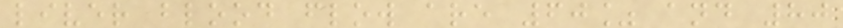liver blood flow are 60% and 80
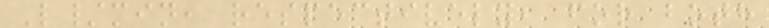L/min, respectively, for both
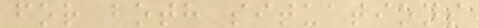for both situations
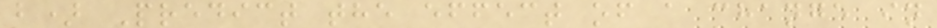b) Predict the effect of a change in
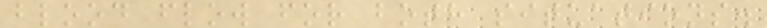blood flow for both situations.
